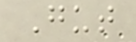Gut
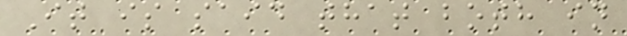It is said that both in
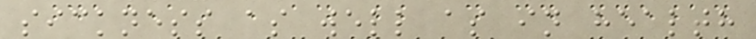sickness as well as in health
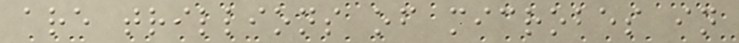are trillions of microbes in
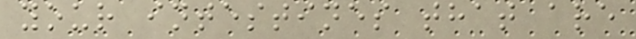your intestines that are
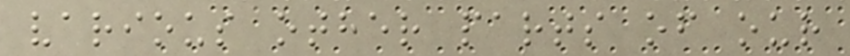various other parts of our
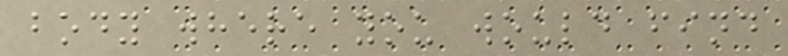body where you would find
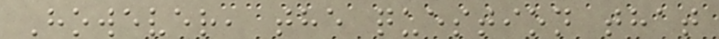However, the question that
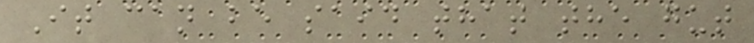It can be said that the gut
